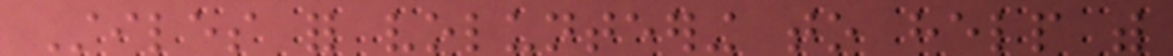Stiles for volunteering to help with
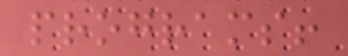programs!
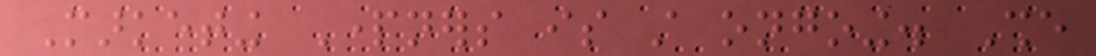Marketing Partners is still ongoing. She
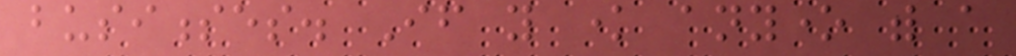businesses. If you know anyone with a
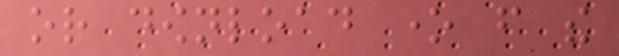or download one from the
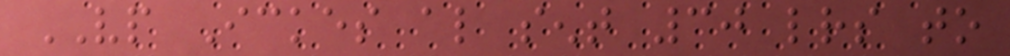VP Ickes also sent 30 letters to
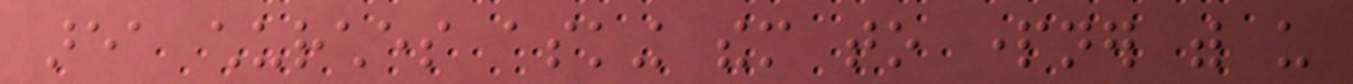area churches asking them to partner with us
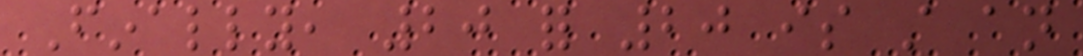Finally, 20 for 20 is still an
